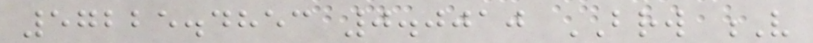57225.4853 0.0010 BRW V
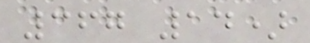367 14)
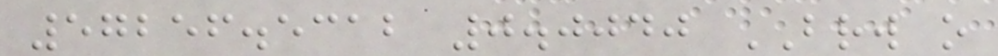57256.5312 0.0040 BRW o
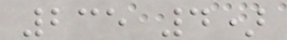235 4)
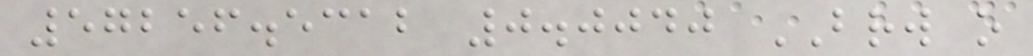57256.5312 0.0040 BRW o
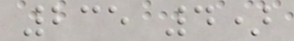235 4)
